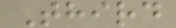Third
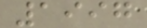1997
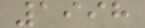1998
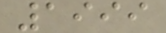1999
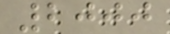2000
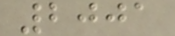2001
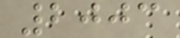2003
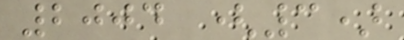2004 (3)
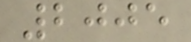2005
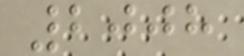2008
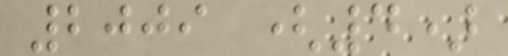2009 (4)
